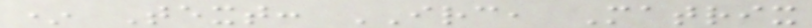* Text: IRC, Matrix
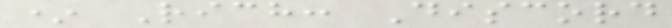* Rich: Discord
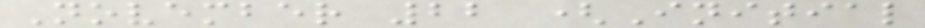November 22 (Initial
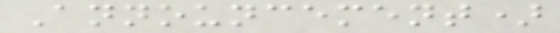Announcement)
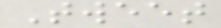Tweet
